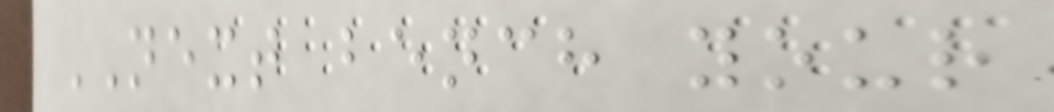NEXT bench your
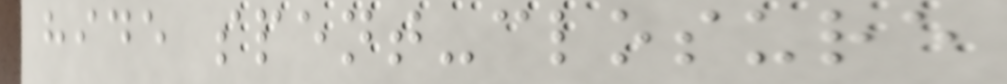hide spent-closure
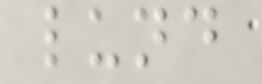lund
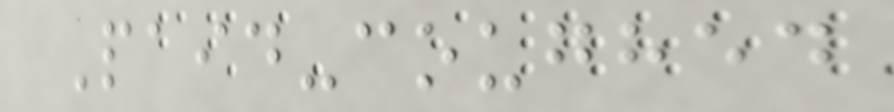Paid-coughed
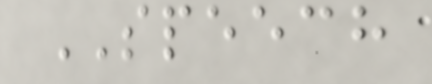SPEECH
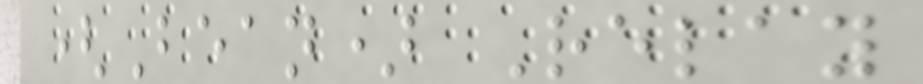(Bean) Relay
